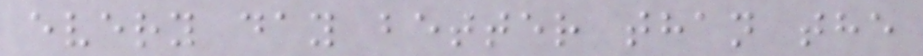every day better than the
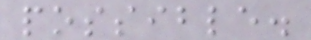possible.
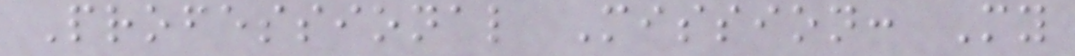Professional Mission: My
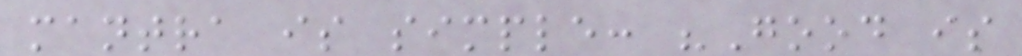mantra is simple: "Good is
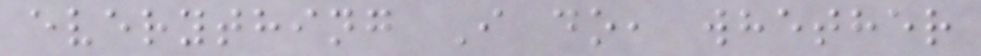everything I do, whether
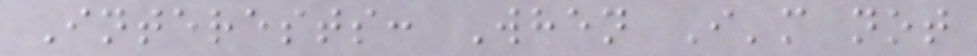Interests: When I'm not
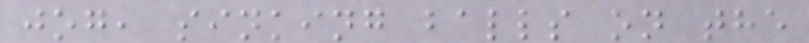jog, sinking balls on the
